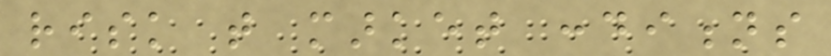risk that market conditions
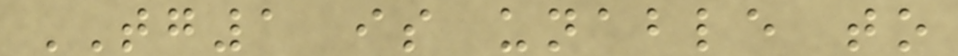TG1 is unable to
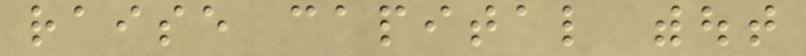raise capital without
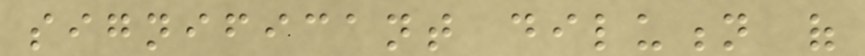significant dilution of
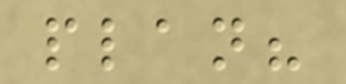plan?
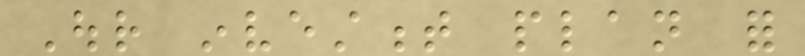Our investment plan for
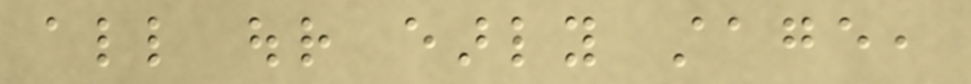all our early stage,
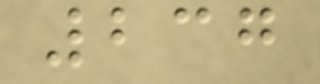237
